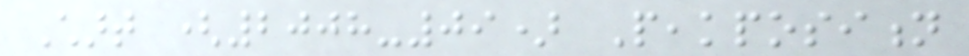Chart (2008-09) Peakposition
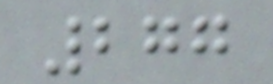277
